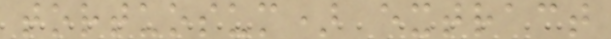tortuosum) extract
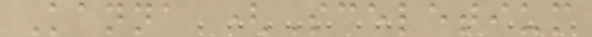Kanna (Sceletium
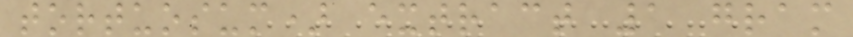tortuosum) extract 1 gram
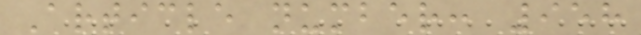Article number: 958
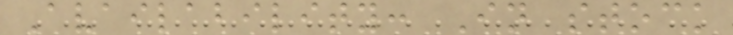Availability: In stock
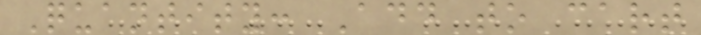Quantity: Add to cart
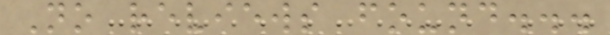No reviews found...
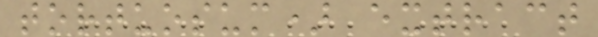tortuosum) extract
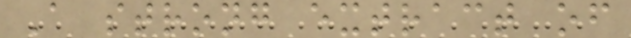A strong extract of
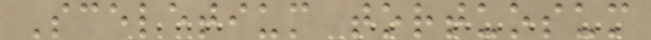Sceletium tortuosum
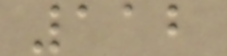112
